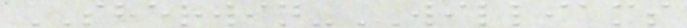SHERWIN-WILLIAMS
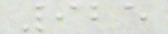925
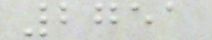2751
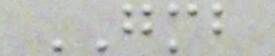GMB
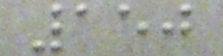150
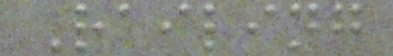Railing
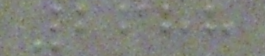2688
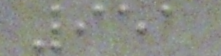951
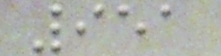951
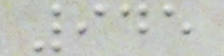945
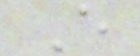E
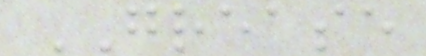GREASE
